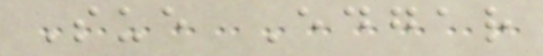Sue Edgar
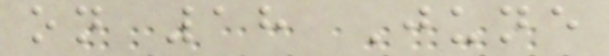on 18 June
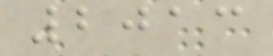2013
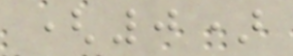(0)
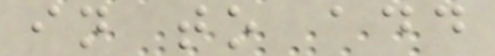in to add
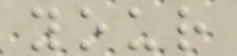your
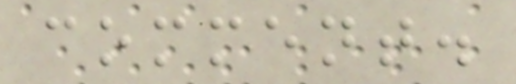comment.
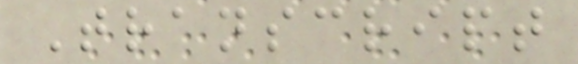Transcript
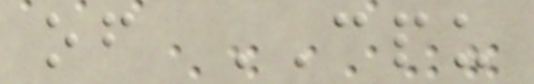of CPU
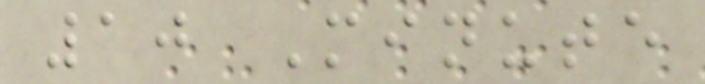10 Minute
